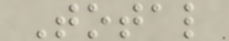Total
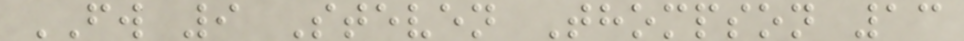FW 9 Steven Thompson 13
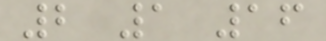2 1 16
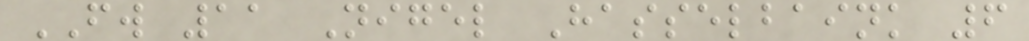FW 11 Nigel Hasselbaink 6
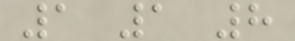1 1 8
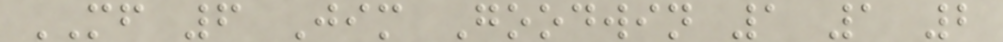MF 6 Jim Goodwin 1 1 2
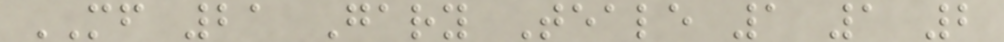MF 21 Gary Teale 1 1 2
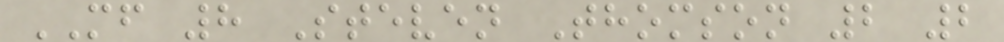MF 8 Steven Thomson 2 2
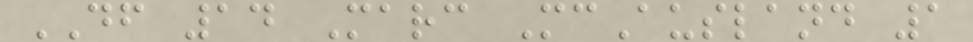DF 14 Marc McAusland 1
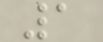1
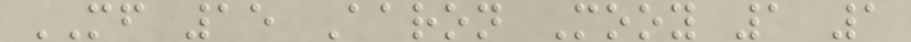MF 15 Aaron Mooy 1 1
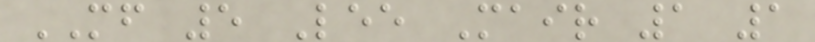MF 5 Lee Mair 1 1
